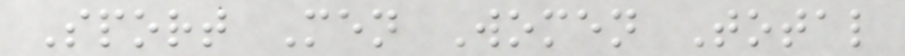Sport Men Women Total
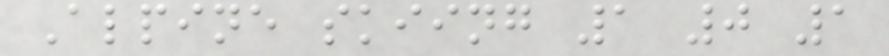Alpine skiing 1 0 1
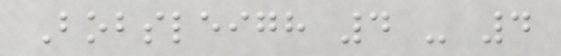Bobsleigh 4 - 4
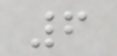6
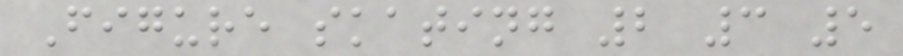Figure skating 2 3 5
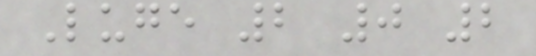Luge 2 0 2
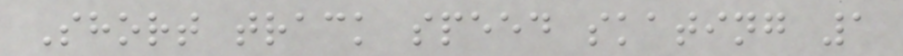Short track speed skating 1
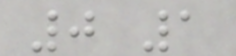0 1
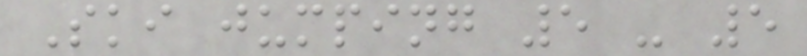Ski jumping 5 - 5
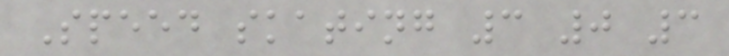Speed skating 3 0 3
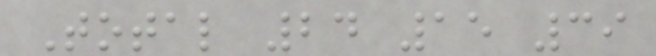Total 24 15 39
